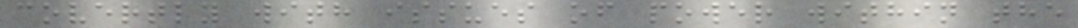covertly with issues of power within the
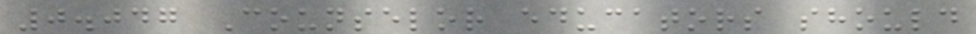0.047 Counselor educators should
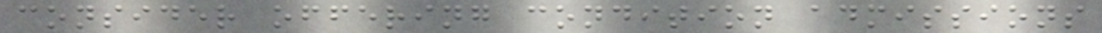consider offering condition admissions
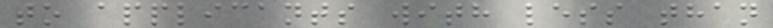to applicants with less than
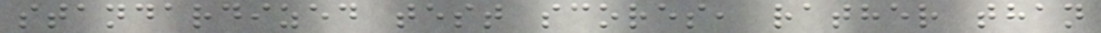standardized test scores, rather than
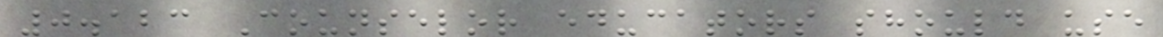0.123 Counselor educators should use
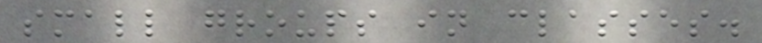small groups in classes.
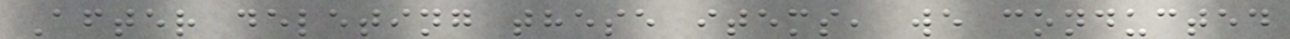After deleting these items, we conducted
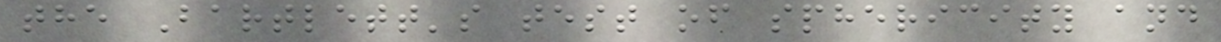the Bartlett's test of sphericity and
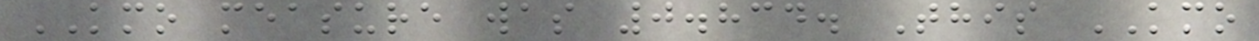KMO measure was 0.834. This KMO
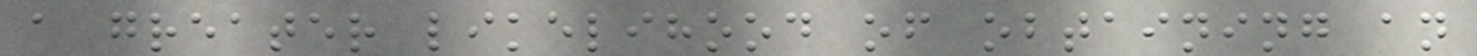a greater likelihood of obtaining an
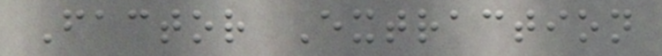Factor Extraction
